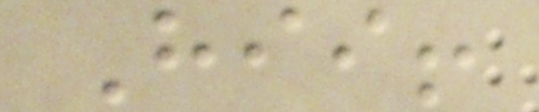Hii!
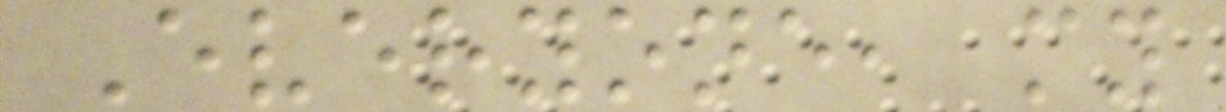Everyone, my
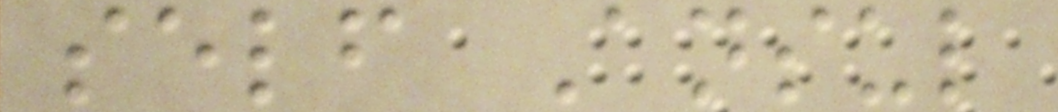self Ansul
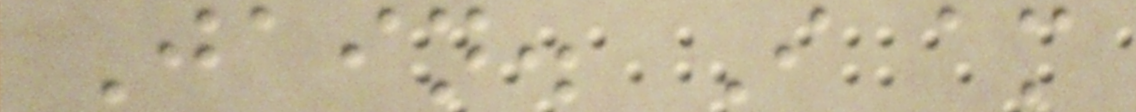Jain. I am
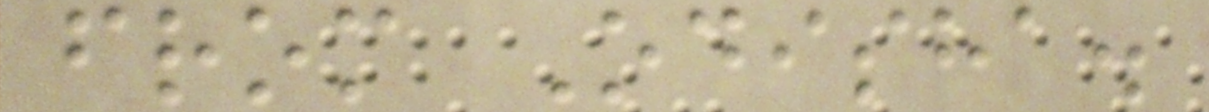from Odisha.
